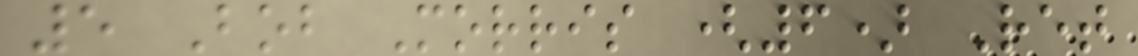5 Bob Morris (6) Ret
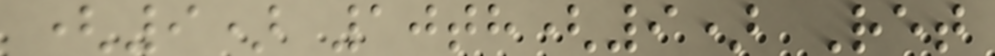(9) 10th(9) Ret
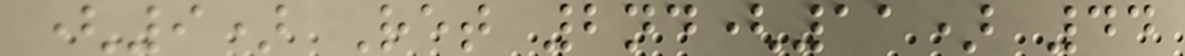(9) Ret 2nd(11) 44
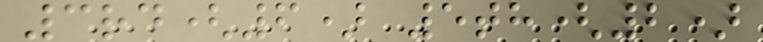3rd(6) 5th(2)
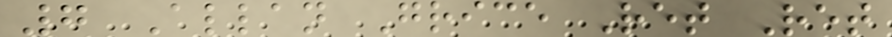7 Allan Grice Ret Ret
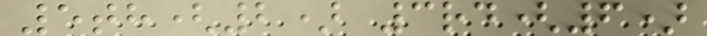5th(2) 3rd(6)
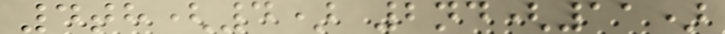4th(4) 2nd(11)
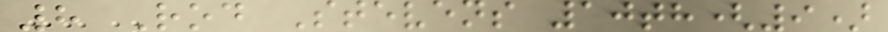8 Rod Stevens 10th(9)
